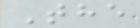The
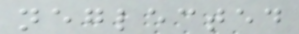neglected
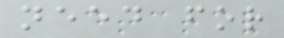need for
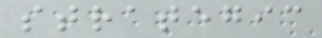strategic
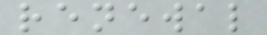renewal
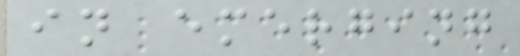in emerging
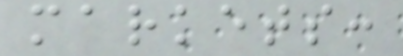markets:
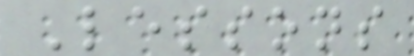Lessons
